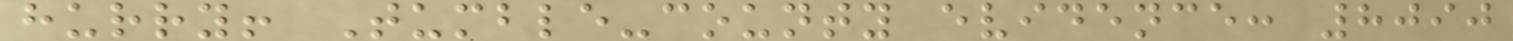hurry! Tumble-county evidence: 8090
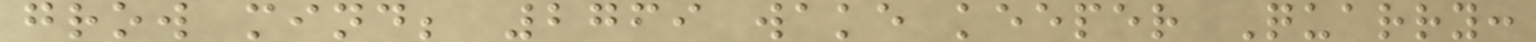grow mind; 2769 wake keeper Quarry:
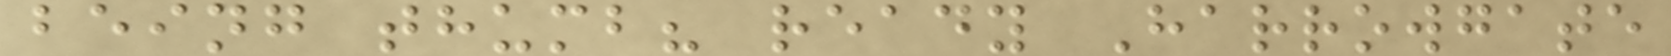being thumb? ready Harrowgate
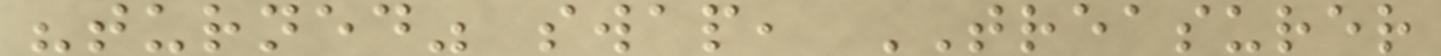"turned" swap, TREASURER
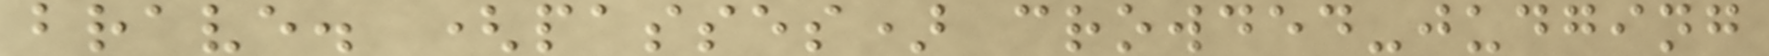brave. (passes) crowded-judging
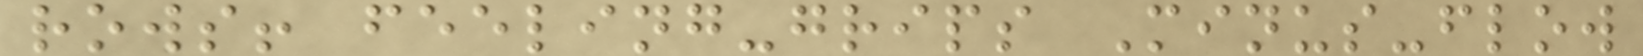rows! feeling-grips Minus-flow
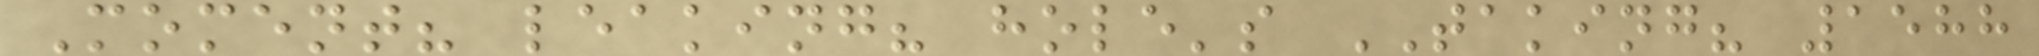Moment? leaking? hole's TAKING? 1588
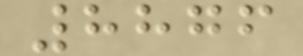8876
